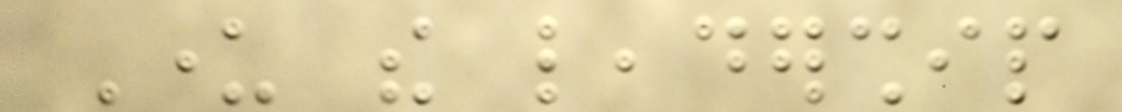Under the leadership
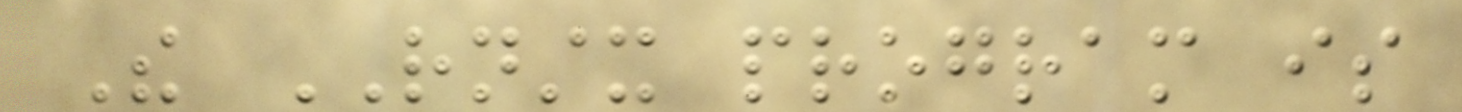The RNSTX program is
